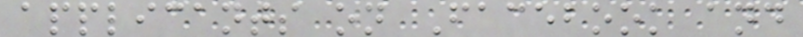applicants on Facebook and
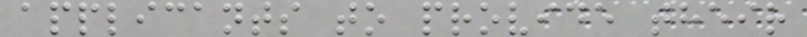applicants to provide their
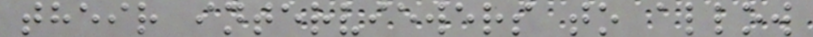their interviewers to allow
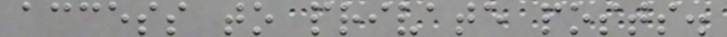access to private posts.
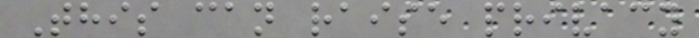This can raise privacy
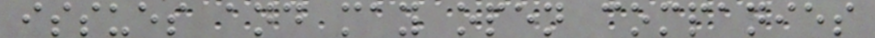issues and may open companies
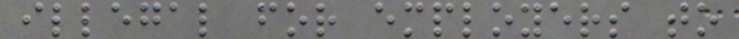illegal for employers to
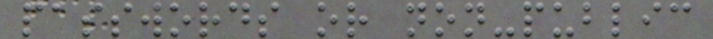passwords or non-public
